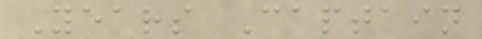Years Captain
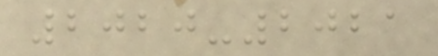2020-2021
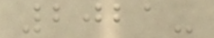2021-
